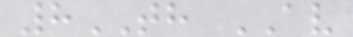8TH AV
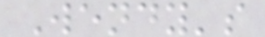Wendy's
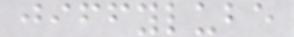jiffylube
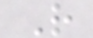R
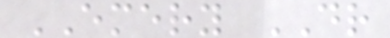EMERY DR
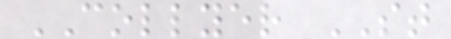COLLYER ST
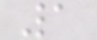1
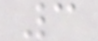3
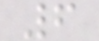6
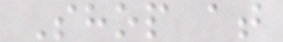Shop at
